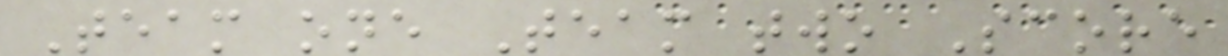Team one Team two Score
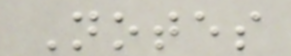Notes
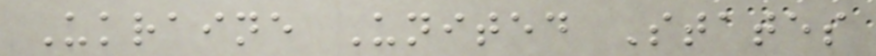Ukraine United States
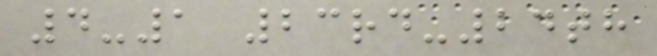4-1 23rd-24th
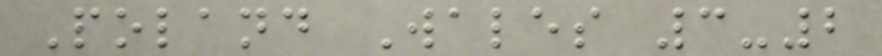Poland Wales 3-2
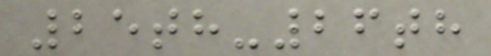25th-26th
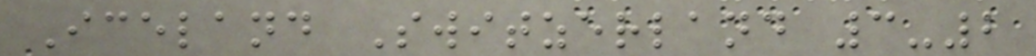Iceland Switzerland 3-2
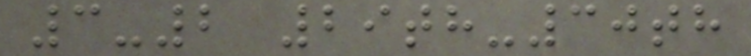3-2 29th-30th
